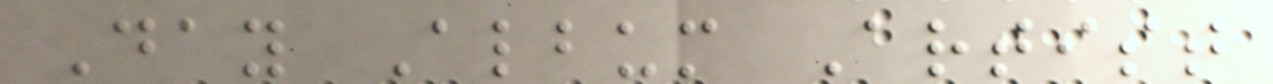Day Album Artist
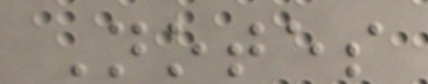Notes
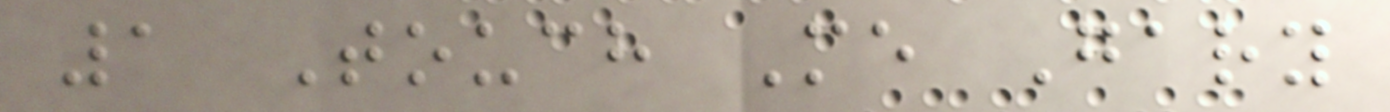1 Touch Me Gary
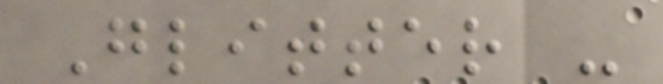Glitter -
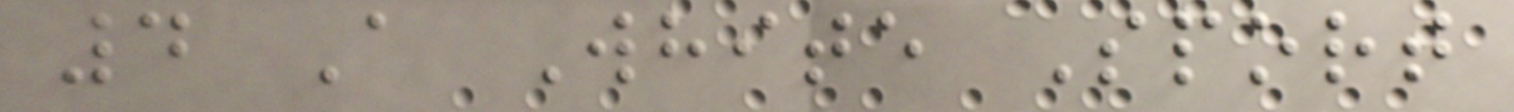4 A White Sport
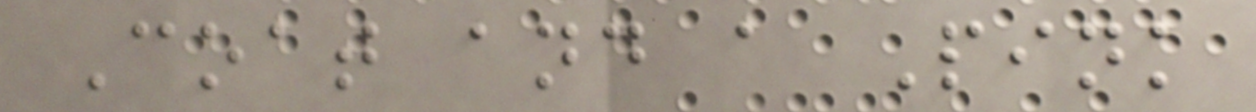Coat and a Pink
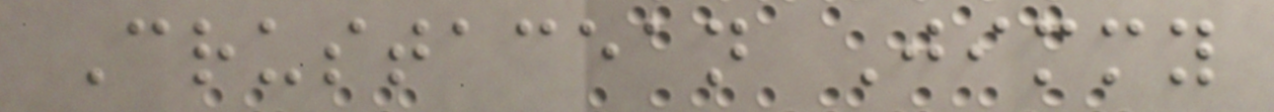Crustacean Jimmy
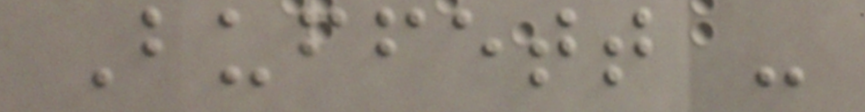Buffett -
